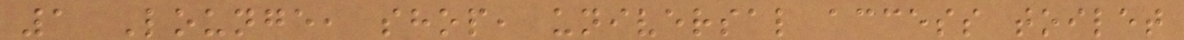1 Lounge, shop, universal access toilet
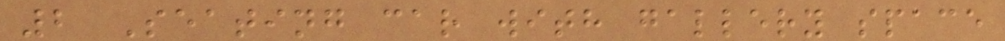2 Seating car with gallery space
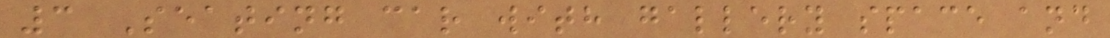3 Seating car with gallery space and
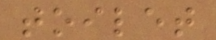toilet
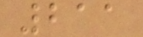211
